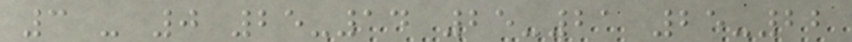3 - 0 25-14 25-21 25-22
